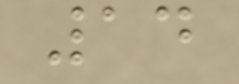14
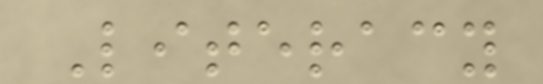Literacy
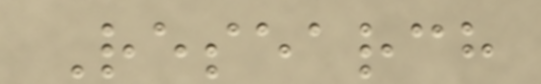Research
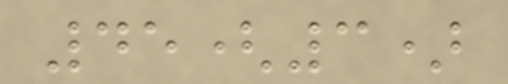45(3)
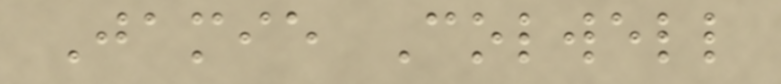Jamie Colwell
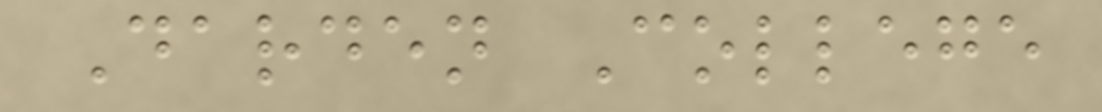Darden College
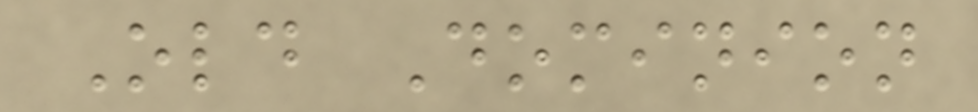Old Dominion
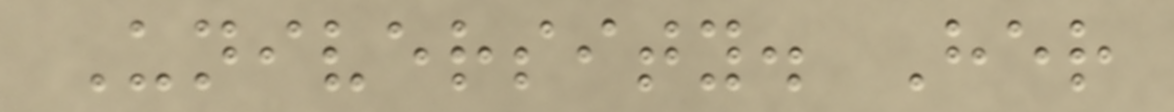University. Her
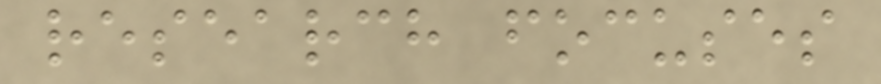research focuses
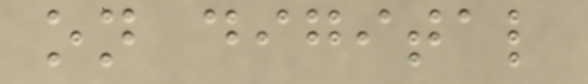on digital
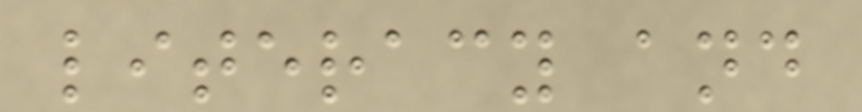literacy and
